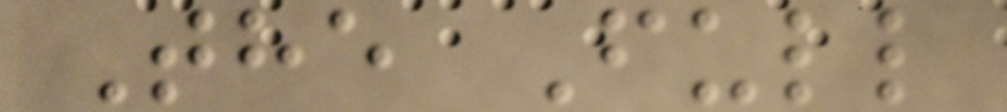The Full
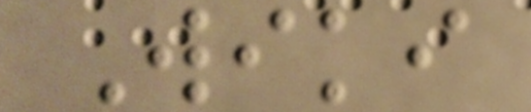Wiki
